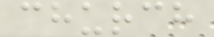church
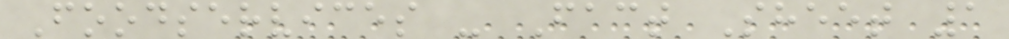Foodservices - Fact Sheet 1
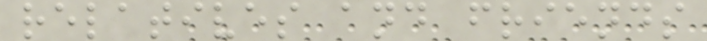relatives and friends
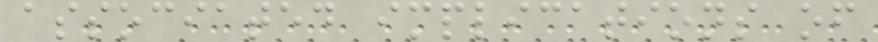associated implications of
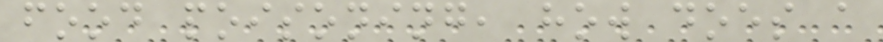food poisoning, how does a
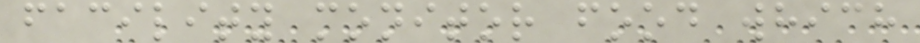facility monitor food which
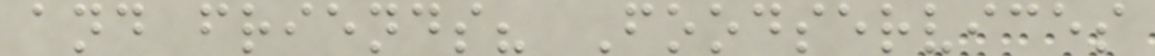and friends? Foodservices
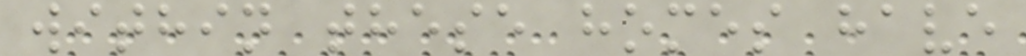within these homes have
